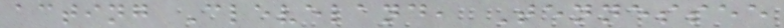acting Cleveland, Tennessee
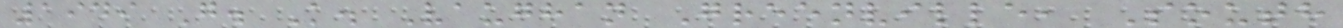1949 G. K. Vaughan Greenville, South
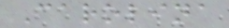Carolina
